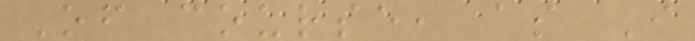Of course, as I
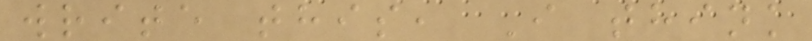write this, I think
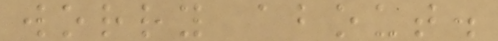worry about.
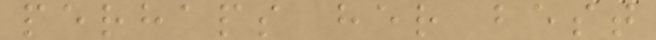perhaps her best
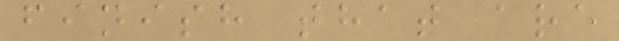finish that are
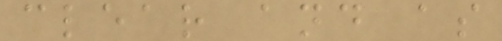clear and as
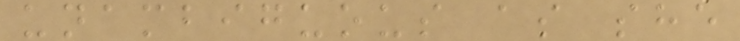unambiguous as she
